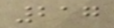217
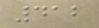412
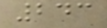243
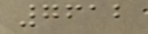7612
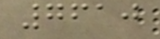7610
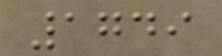1749
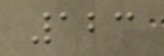123
